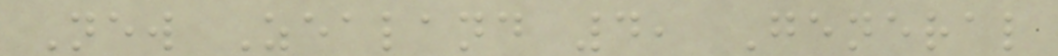New Zealand 4, General
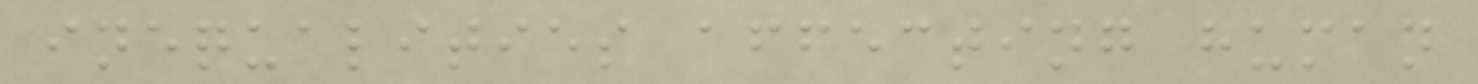inequalities affecting human
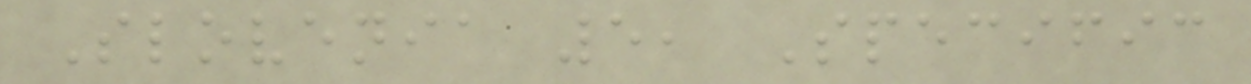Slovenia 5, Specific
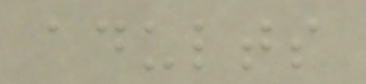adults
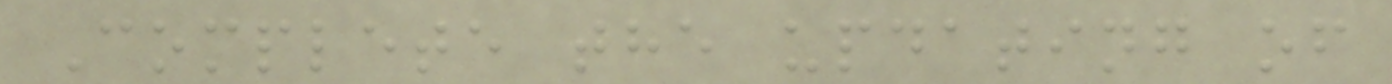Complete the updating of
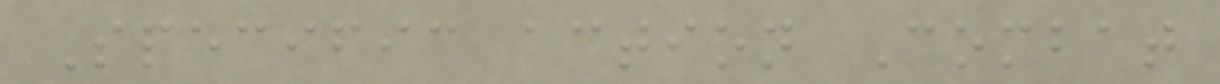Specific action Combat
